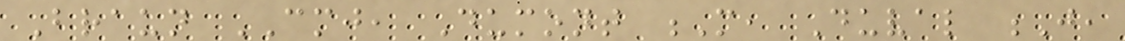Braun CMJ, Dumont M, Duval J,
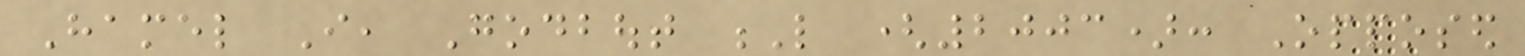Hamel I, Godbout L (2003): Opposed
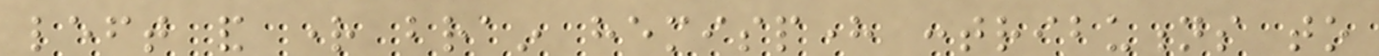left and right brain hemisphere contributions to
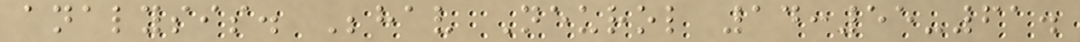analysis. Behav Neurol 14:55-61.
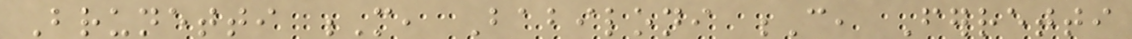Brunetti M, Babiloni C, Ferretti
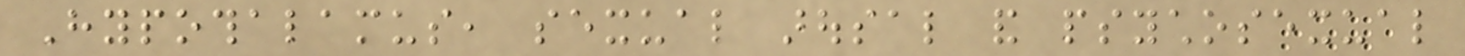Hypothalamus, sexual arousal and psychosexual
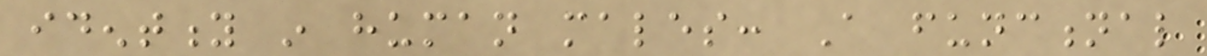identity in human males: A functional
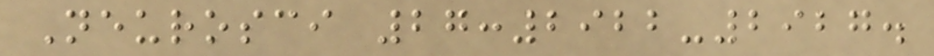Neurosci 27:2922-2927.
